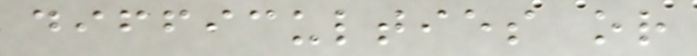difficulties or
